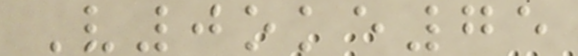V0oke75
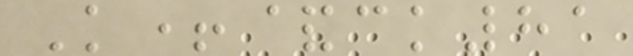K+&ck81
